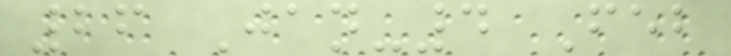26 Jan-4 Feb
